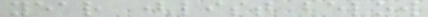year (list below
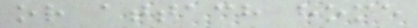or attach home
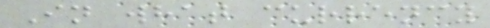In what currency
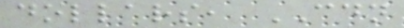dollars, CDN
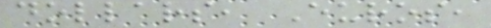dollars, Euros,
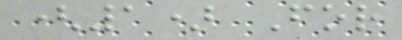(1) For
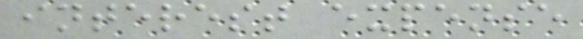interest expense
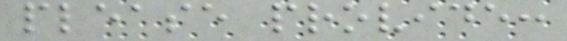please provide:
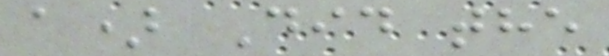a) Did the
